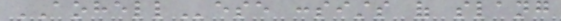AOHELLese consists of slang
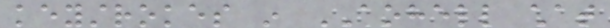keystrokes in AOHELL chat
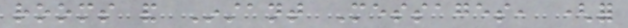rooms and Instant Messages, (for
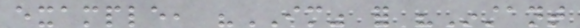example, "IM" for "Instant
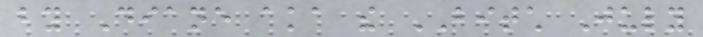by Diane aka the BITCH July
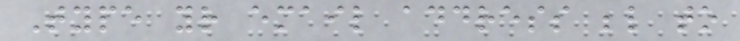Type your email address below to
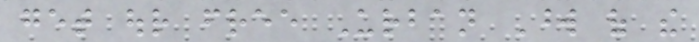get our free Urban Word of the
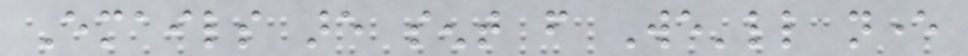Emails are sent from We'll never
